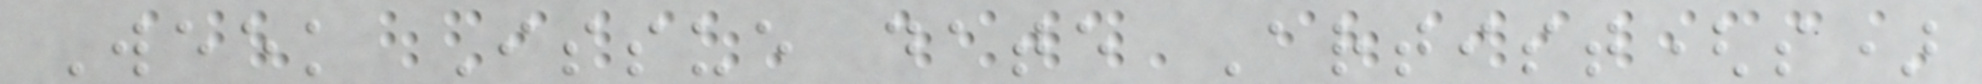Week Issue date Artist(s)
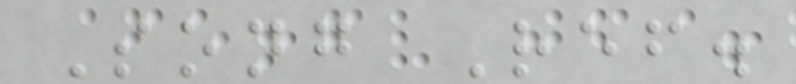Song Ref.
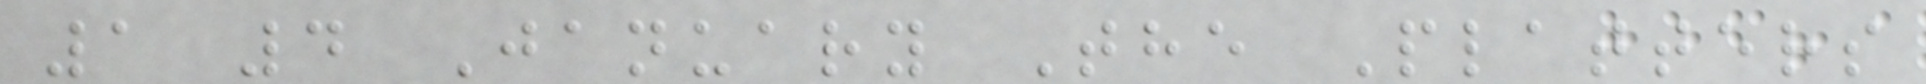1 4 January The Platters
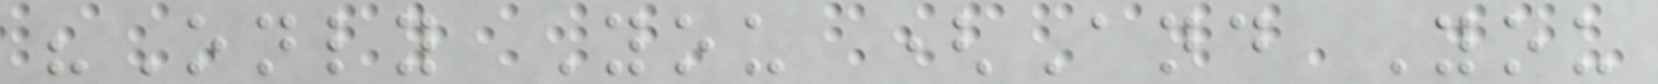"Only You (And You
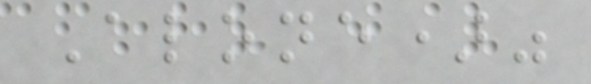Alone)"
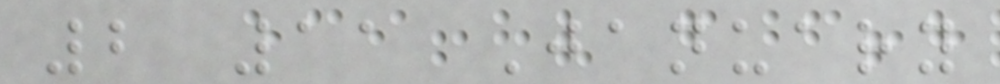2 11 January
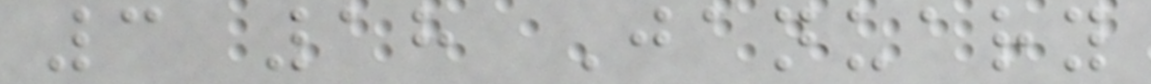3 18 January
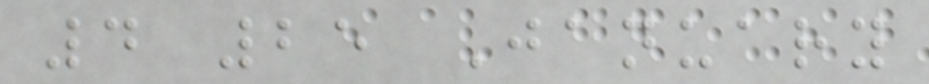4 25 January
